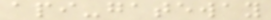api-gateway
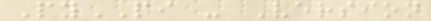PyPI - Version
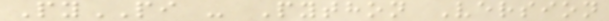PyPI - Python Version
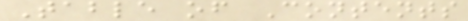Table of Contents
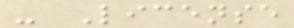- License
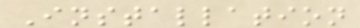Installation
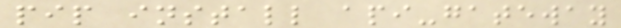pip install api-gateway
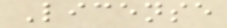License
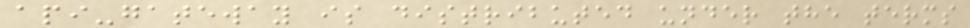api-gateway is distributed under the terms
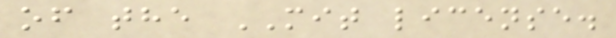of the MIT license.
